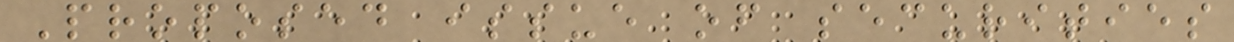Proposed issue of securities
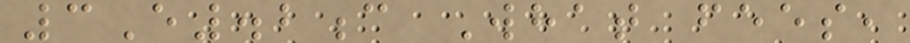3E.2c What fees,
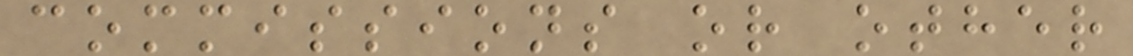commissions or other
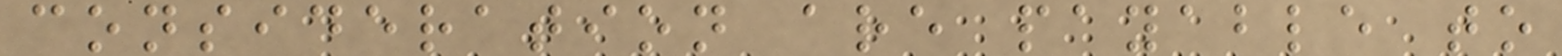consideration are payable to
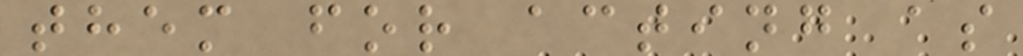them for acting as
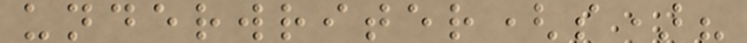underwriter(s)?
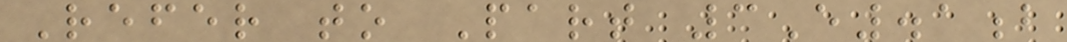Refer to Part 3E.1b
